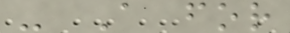- A for
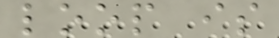loop is
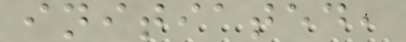initiated,
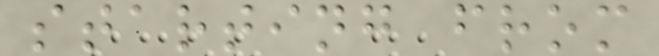starting from
